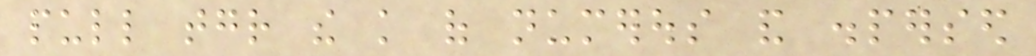pull together the knowledge of numerous and dispersed
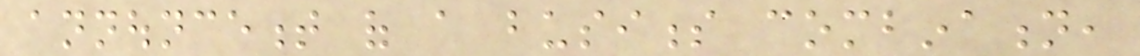announcement of a business combination,
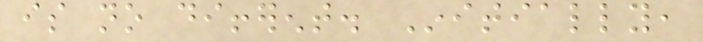is no different. Initially,
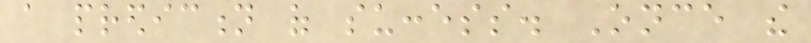a prediction of success. Once the
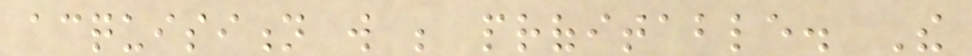acquisition will be profitable. The
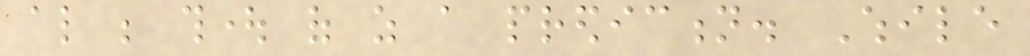also be thought of as a prediction. While
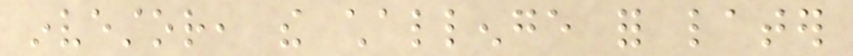investor, the challenge for later
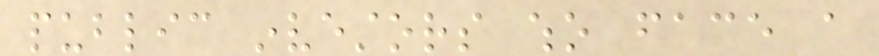public investors who face a
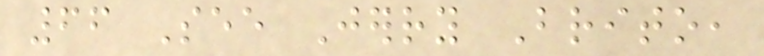66 See Jerry Brito,
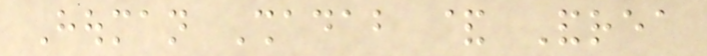Houman Shadab & Andrea
